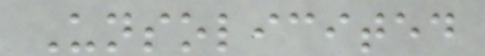Unsolicited
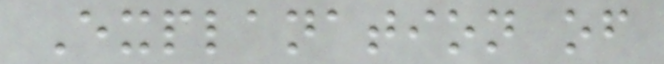Explanation of
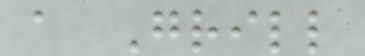a Grill
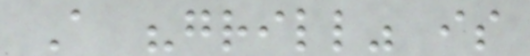A "grill" is
